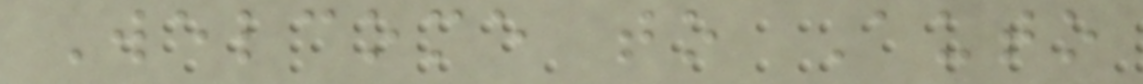Welcome to Auto
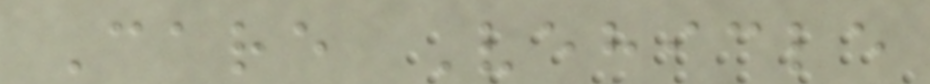Care Vehicle
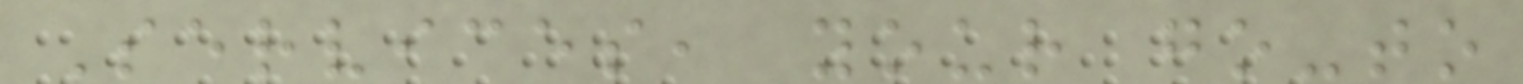Services, your go-to
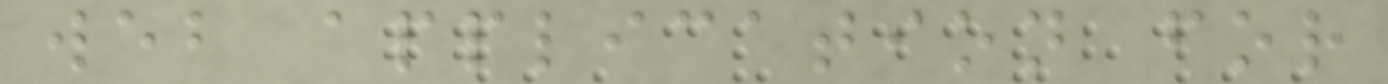web application for
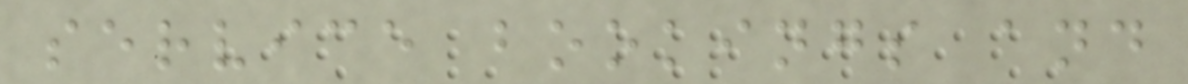service bookings and
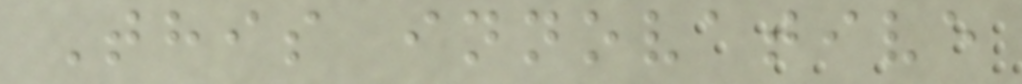This innovative
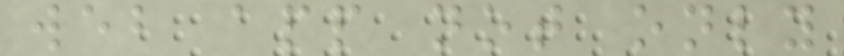web app not only
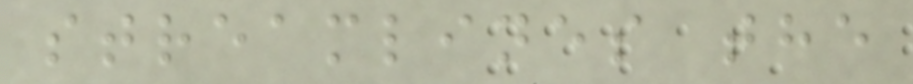streamlines the
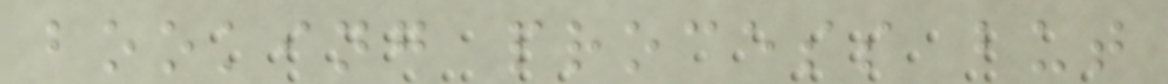booking process but
